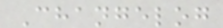Changelog
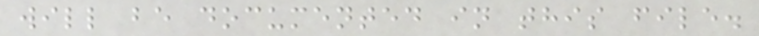will be documented in this file.
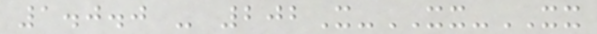1.0.0 - 202X-XX-XX
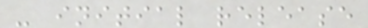- initial release
